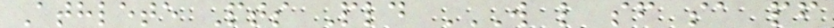Athlete Pts Pld W L SF SA PF
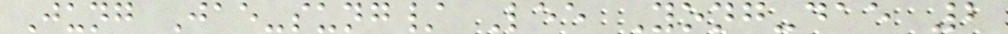Jung Jae-sung/ Lee Yong-dae 2
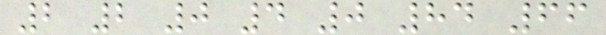2 2 0 4 0 84 66
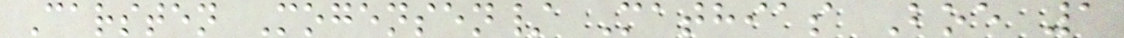Carsten Mogensen/ Mathias Boe 1
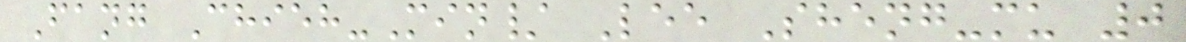Fang Chieh-Min/ Lee Sheng-mu 0
